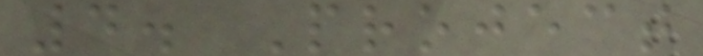4. Project
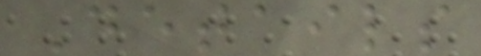Details
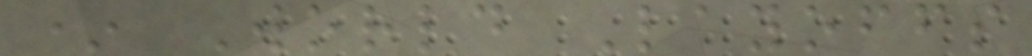* World Layoffs
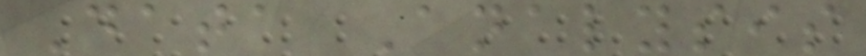Data Analysis
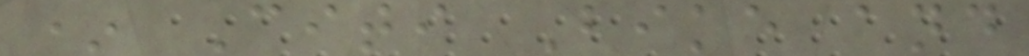* Citi Bike and
